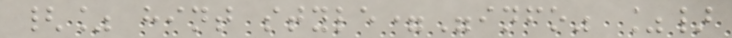{% hint style="info" %}
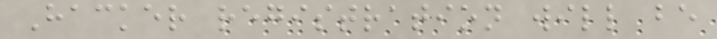Hacker registration will be
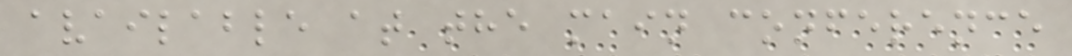available at the main conference
